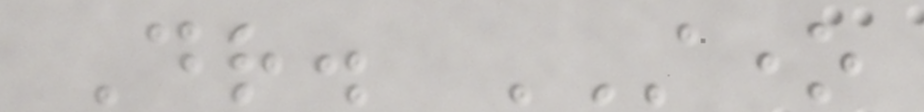Dr. STONE
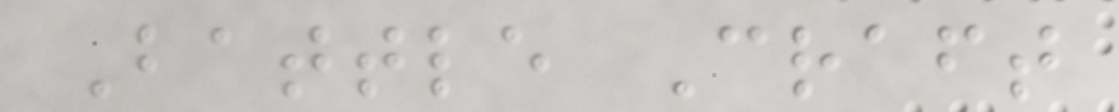Battle Craft
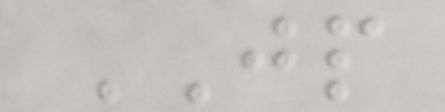JP
